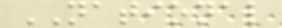NATIONAL
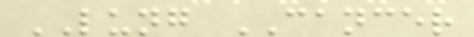LUNG CANCER
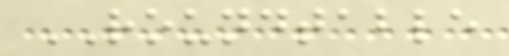ROUNDTABLE
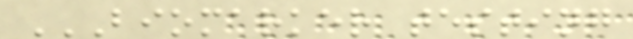BIOMARKER TESTING
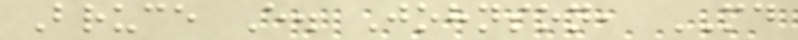Bruce E. Johnson, MD
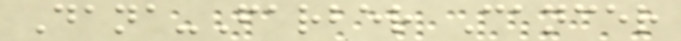Dana-Farber Cancer
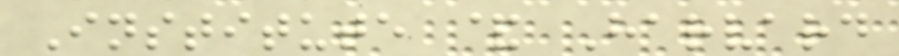Institute & Harvard
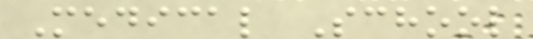Medical School
